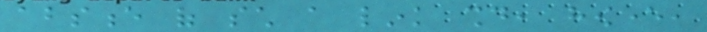absence of such a link should, however,
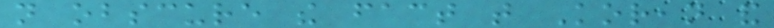not obscure the fact that Korean and
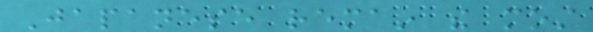Japanese remain the most
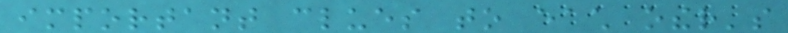important clues to each other's
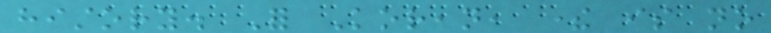history. For Korean, there is no
